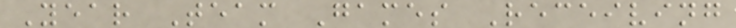Year Team Games Receiving
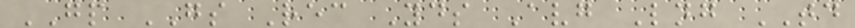GP GS Rec Yds Avg Lng TD
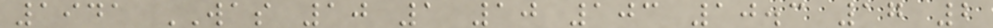1941 WAS 10 1 10 103 10.3 17 2
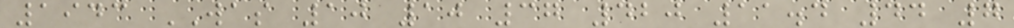1943 WAS 10 10 37 420 11.4 44 7
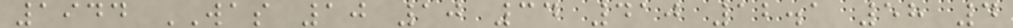1944 WAS 10 10 34 410 12.1 58 4
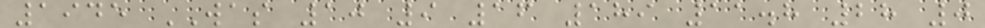1945 WAS 10 9 16 189 11.8 28 0
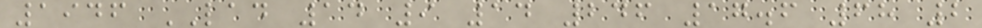1946 LAD 14 9 14 246 17.6 68 2
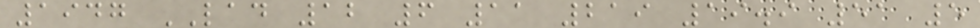1947 LAD 12 6 11 219 19.9 51 5
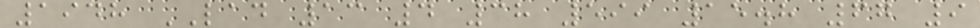1948 LAD 13 4 38 599 15.8 67 9
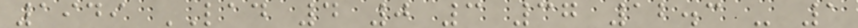1949 LAD 4 0 3 37 12.3 - 1
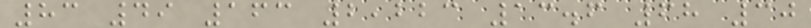83 49 163 2,223 13.6 68 30
